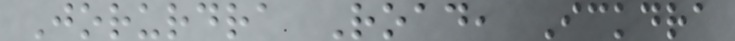Jorurdra Road, Ickdra
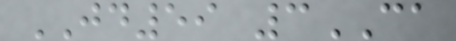JD59 3CA
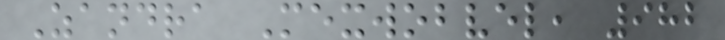Zandra Mexwobvel, 982
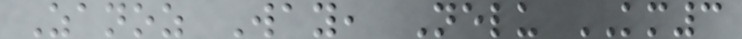Zanoz Way, Nelu KM3
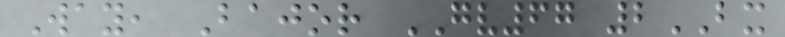Way, Bajor GV67 2BX
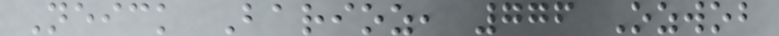Neick Barioz, 776 Ozwob
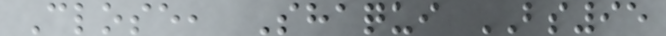Close, Shaqui BS95
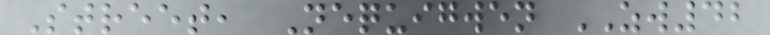Street, Nequigwen ZW42
